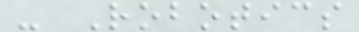- Robotics
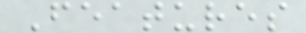Features
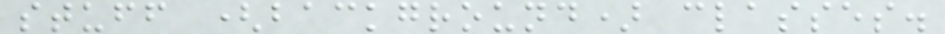stuff (background) classes.
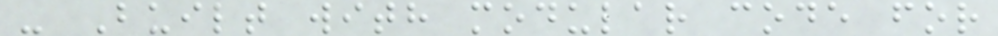- Built with modular code for
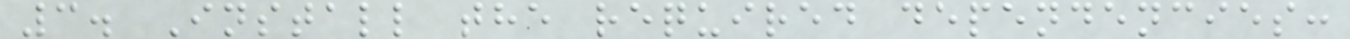3. Install the required dependencies:
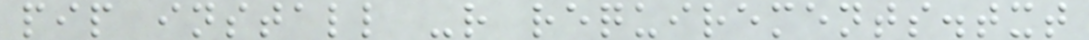pip install -r requirements.txt
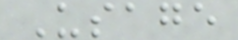Usage
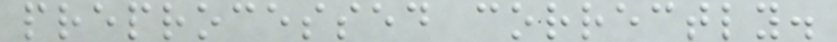preprocessed correctly.
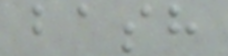bash
